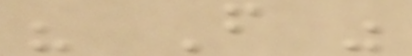" F "
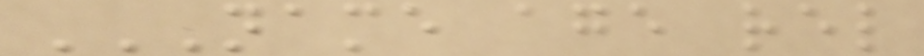NAME AGE REL
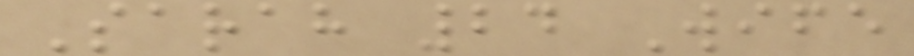Sarah 24 Wife
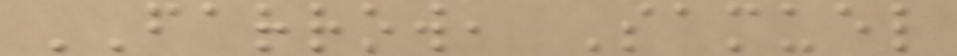FARROW, Samuel
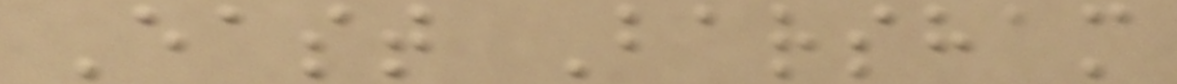East Barsham
